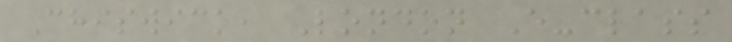Chiswick, London E-class
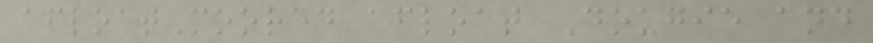afloatMoored afloat Dougie and
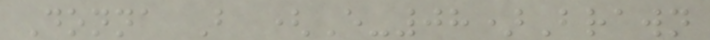Donna B (E-08)Brawn
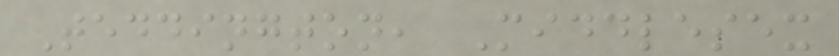Teddington, Middlesex
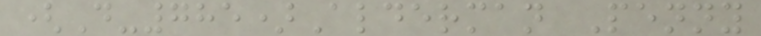(D-785)Alderman Penny
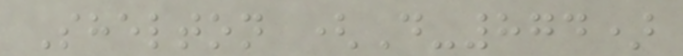Shelton (D-874)
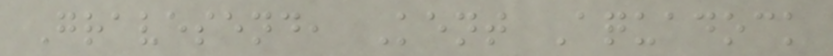Gravesend, Kent Aquadock
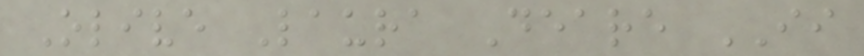Olive Laura Deare II
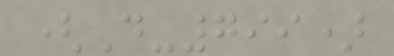(D-799)
